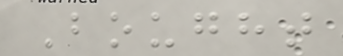Bought
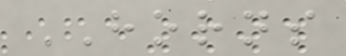HORNS
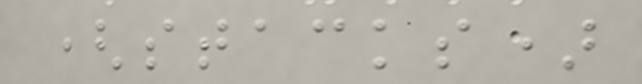(stacks)
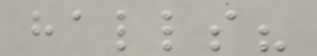halls?
